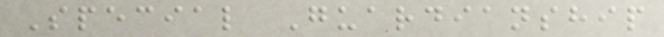Special Guardianship
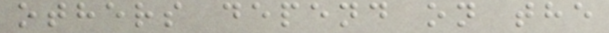others depend on the
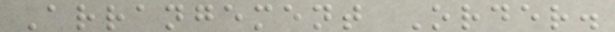Arrangement Order.
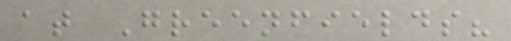at Greenfields?
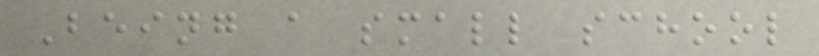Being a small school
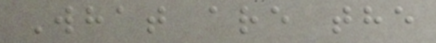What are the
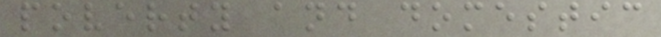poverty and domestic
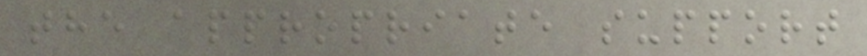the appropriate support
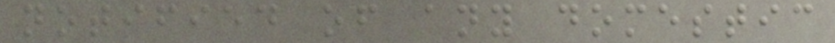notified of any domestic
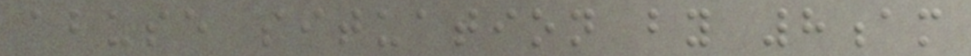abuse situation by 8am
